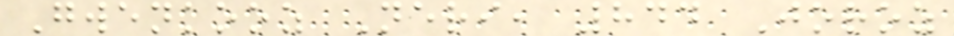Gwenkooz Neri, 844 Joroz
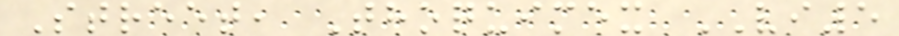Street, Thoquimex VI5
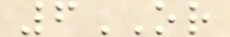6OR
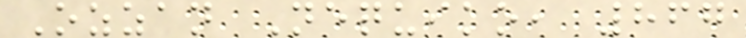Ozzan Nequiko, 867
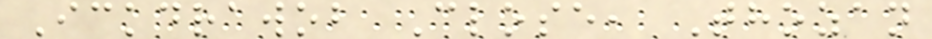Ickdrawob Close, Thozan
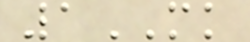1MK
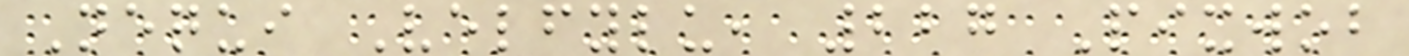Nequi Velfylu, 227 Pixwob
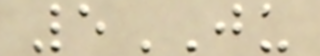5JU
